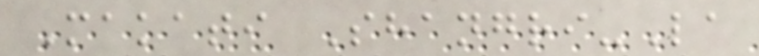Makati Shangri-La
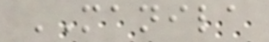MANILA
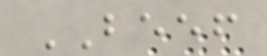BEEF
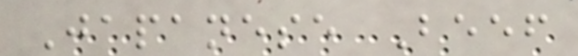Japanese Beef
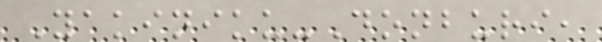Yakiniku-Donburi,
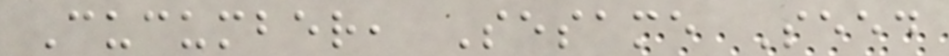Cucumber, Sesame Seed
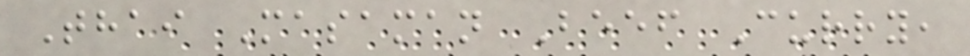Thai Masaman Beef Curry,
